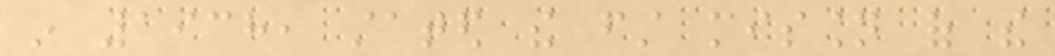in 1938, stated the first mission of the
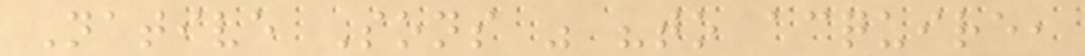Native Sons was "to acquire,
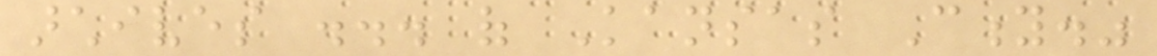archives ... of Kansas City."
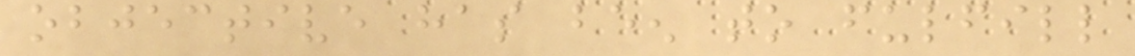objective has been to fulfill
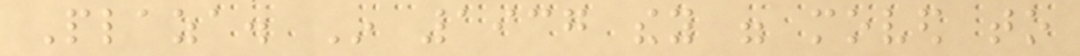Plaza. In 1937 they were moved to
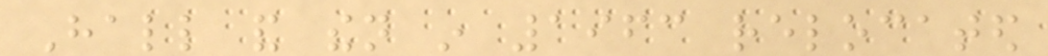Hall and then in 1963 relocated
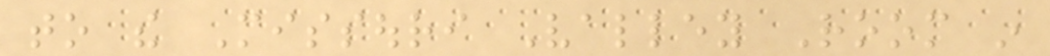to the Missouri Valley Room in
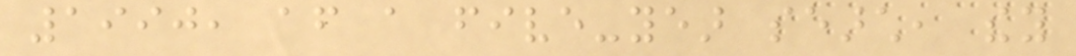1990, after a five-year search, they
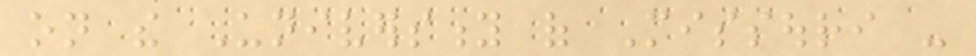on the University of Missouri -
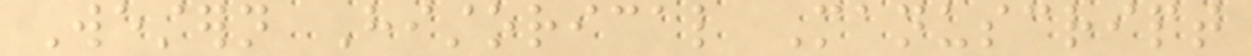Western Historical Manuscript
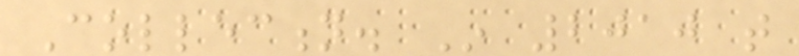Collection. In 2010 that
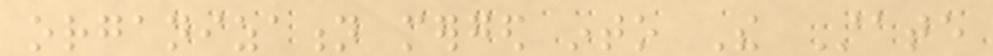organization merged into The State
